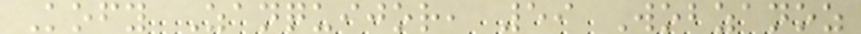Kofy Zanquijor, 59 Wobzanoz
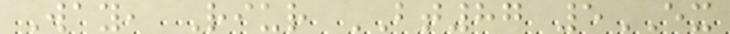Way, Riur BT87 5EX
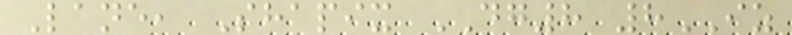Lane, Shapix DG8 8IZ
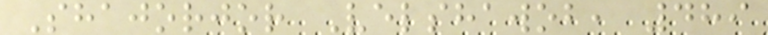Shajorjor Velshawob, 489
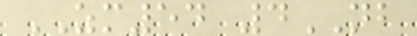ZM54 4NB
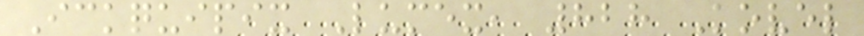Ickquipix Lumex, 828 Kovel
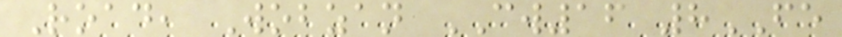Road, Wobzan CW16 8FE
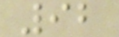92
